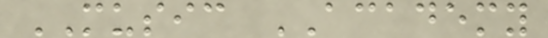MUSIC ACADEMY
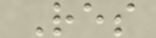Res
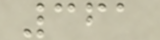361
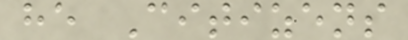he Citizens
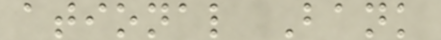ational Bank
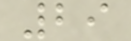29
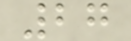27
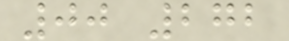00 272
